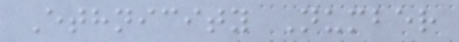Ethnicity Number
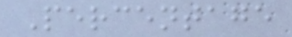Percentage
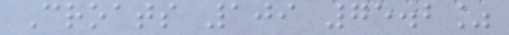Croats 109 75.2%
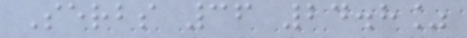Serbs 36 24.8%
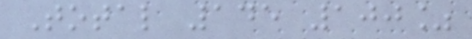Total 145 100%
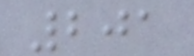201
